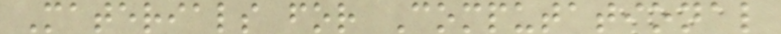Materials for Computational
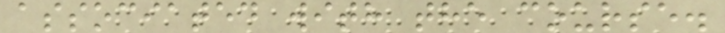associated with the course.
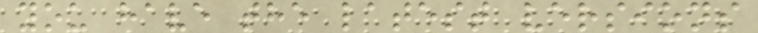you have the latest versions
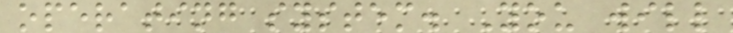operating system. You will
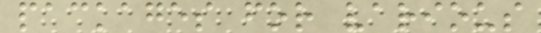packages for various
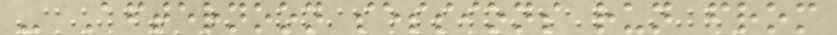- Afternoon sessions run from
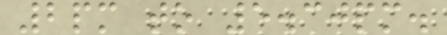2pm to 5.30pm.
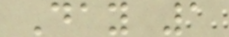Day 1
